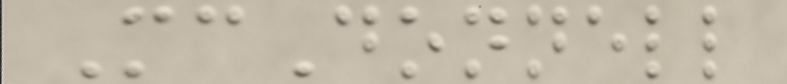McDonnell
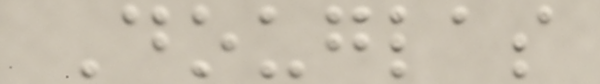Douglas
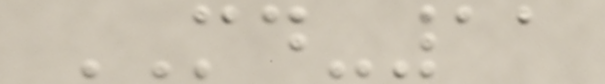MD-11
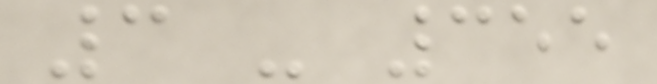3 - 355
